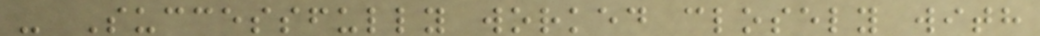- Successfully worked closely with
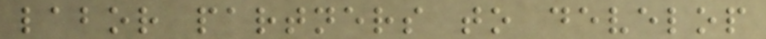labor partners to develop
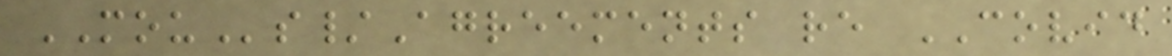MOUs/Agreements re COVID
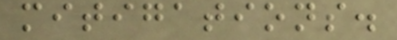mitigations.
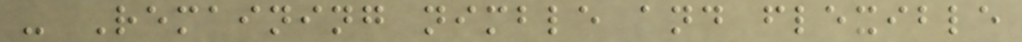- Remaining nimble and flexible
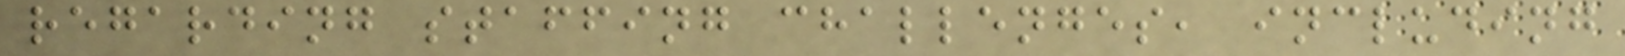regarding staffing challenges, including
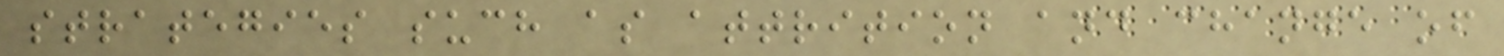strategies such as attrition and change of
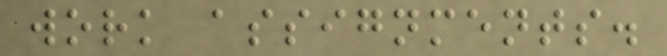work assignments.
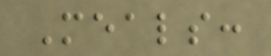Meals:
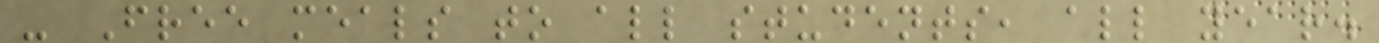- Free meals to all students, all year.
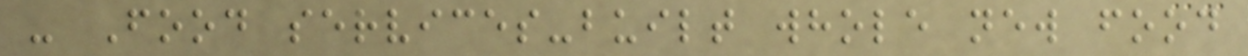- Food services-built whole new food
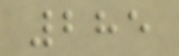285
